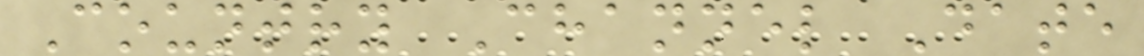Country Channel Date
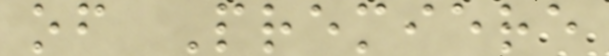of Premiere
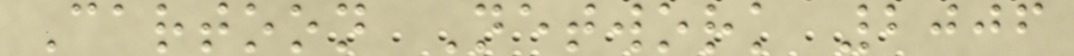Cartoon Network 2006
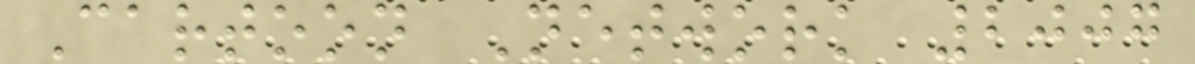Cartoon Network 2007
